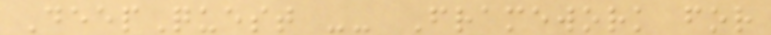DeepQuest -- Framework for
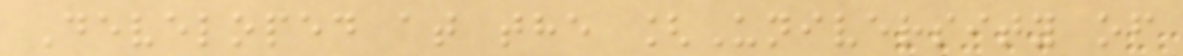Developed at the [University of
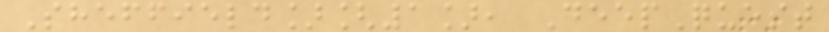Sheffield][1], DeepQuest
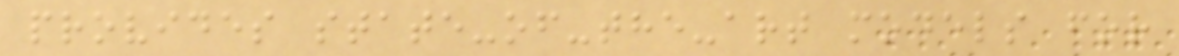provides state-of-the-art models for
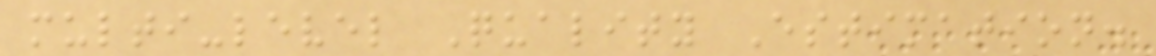multi-level Quality Estimation.
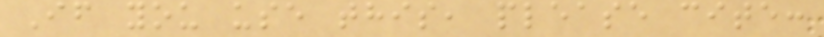If you use this, please cite:
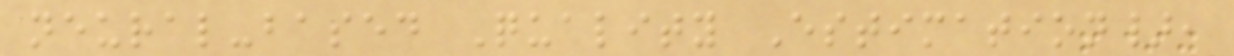neural-based Quality Estimation},
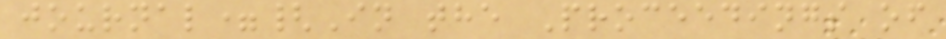journal={In the Proceedings of
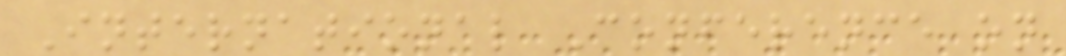International Conference on
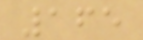165
